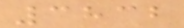3832
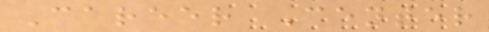Career Center
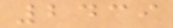2439
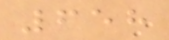658
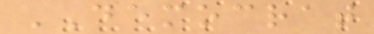DEMOCRAT
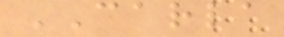CARLA
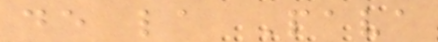de la Pava
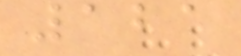121
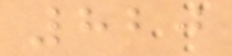820
